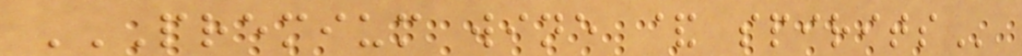PREMIUM WINE & SPIRITS
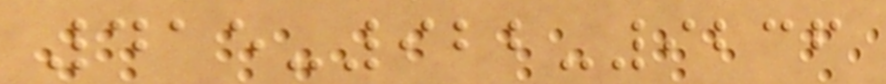415-922-9236
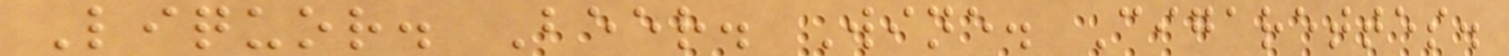Liquor. Beer. Wine. Cigarettes.
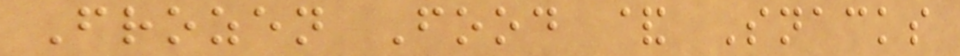Frozen Food & Snacks
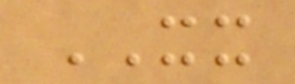XX
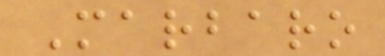Marbaro
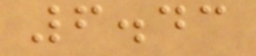6.43
